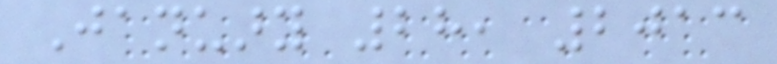January 28, 2013
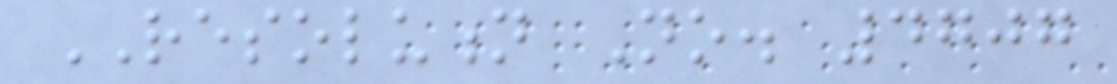RESOLUTION No. 4707
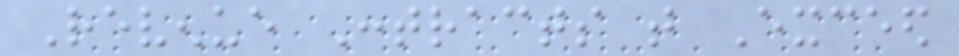Revenue Contracts that Exceed
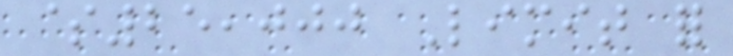$25,000 Limit for
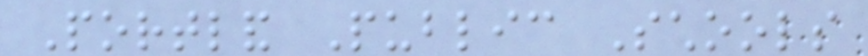Portland Public Schools
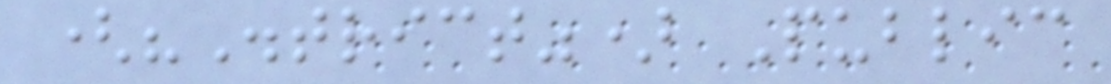("District") Public
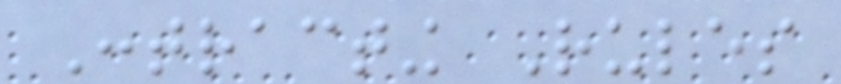Contracting Rules
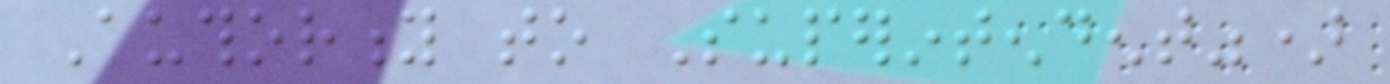Authority to Superintendent")
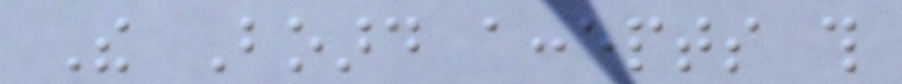The Board accepts this
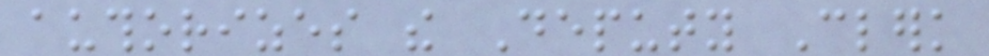authorizes the Deputy Clerk
